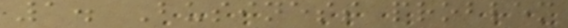1. Business problem
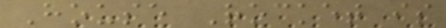House Rocket is
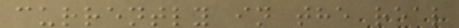currently in the real
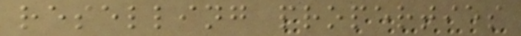reselling properties
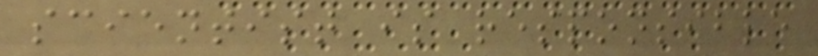scientist is responsible
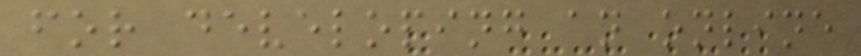for developing an online
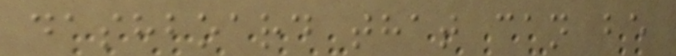dashboard that can be
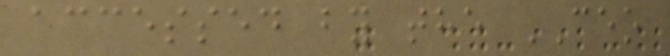accessed by the CEO
